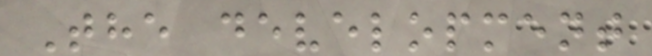The development
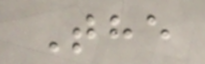The
